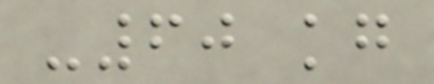-60 kg
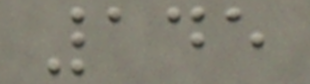145
